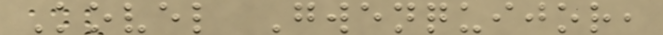Kovel Gwenquijor,
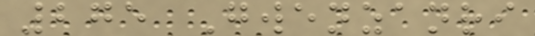275 Gwenzanri
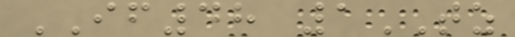IF48 1TZ
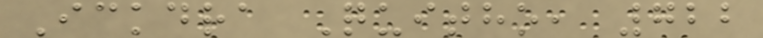Ickdra Quitho, 722
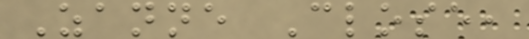Zanne Close,
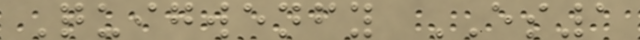Quigwenfy ES1
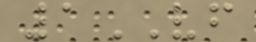1VF
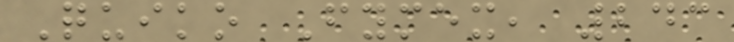Quiko Fymex, 243
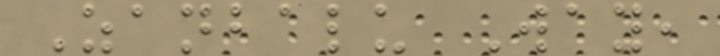Zanbalu Way,
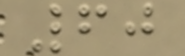60
